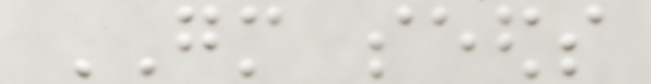GM seeds
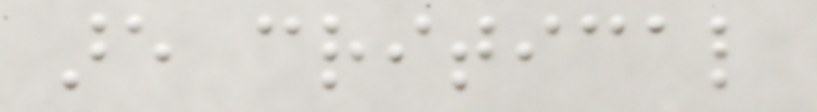are critical
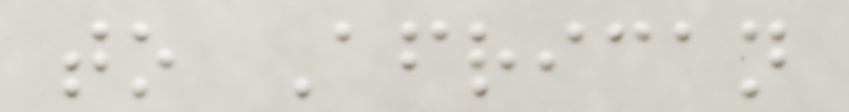to African
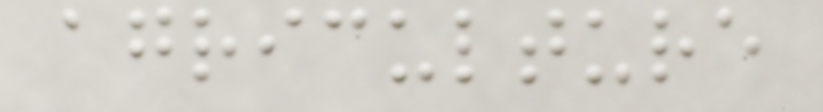agriculture
